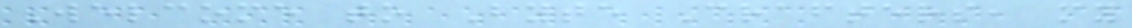Welcome to Byte Crafters, my
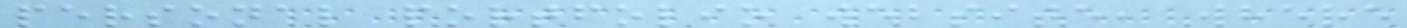personal portfolio website, where
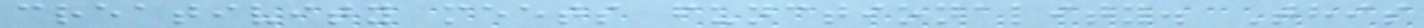creativity meets functionality. This
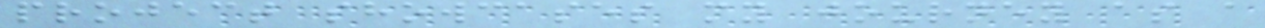project showcases my journey as a
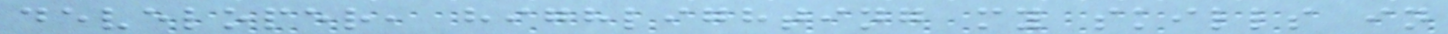developer, highlighting my skills in
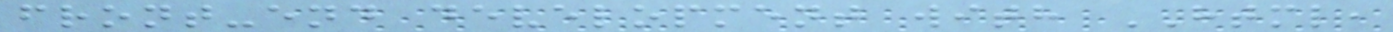front-end development with HTML,
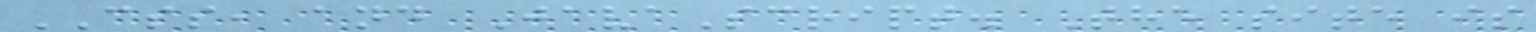CSS, and JavaScript. The site is
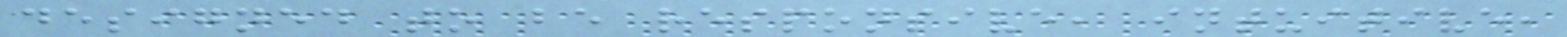designed to be responsive, intuitive,
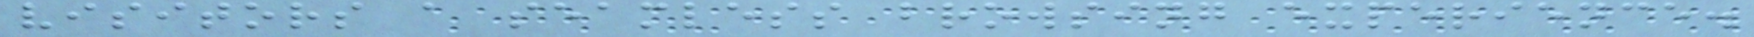visitors a seamless browsing experience.
